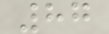87
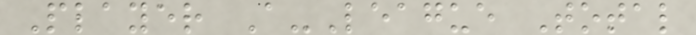Player A-League Total
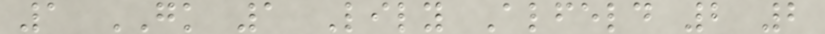1 GK 1 Lily Alfeld 2 2
